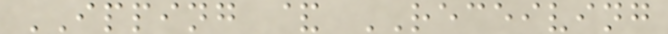IPPING & RECEIVING
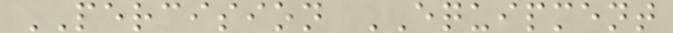PERCISION EQUIPMENT
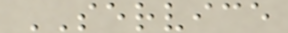SERVICE
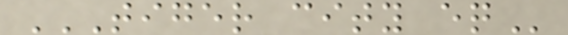TIGER CITY EQ
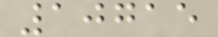10715
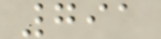791
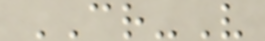CR-V
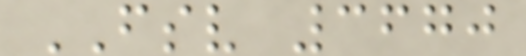FSV 3670
